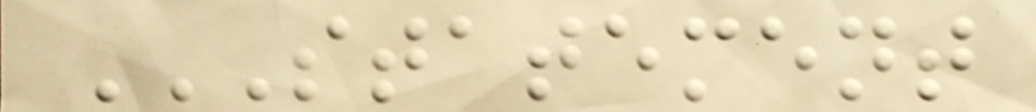STATEMENT
